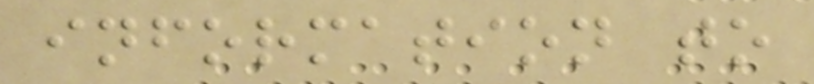information to
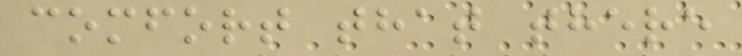comfort that there
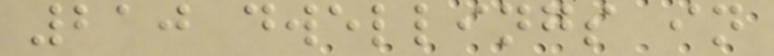210 dwellings in
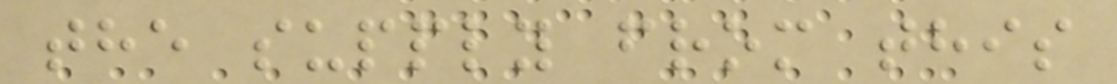the supply from this
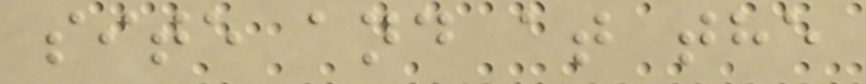site and at the
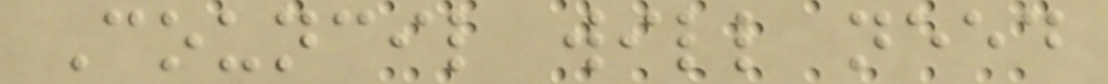Council will need
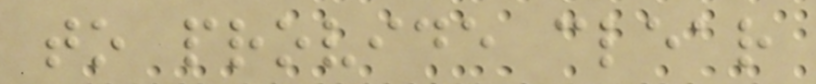to provide clear
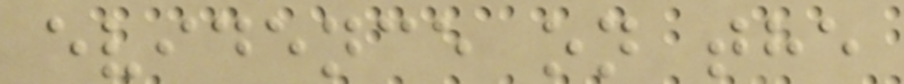evidence on the
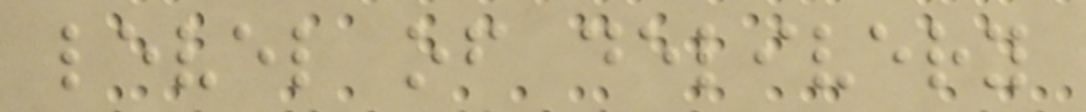level of delivery
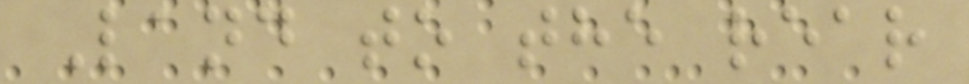Land to the rear
